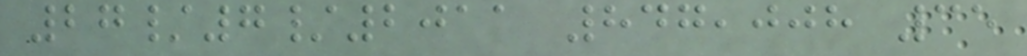27/7/2011 847,008 35
